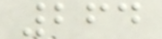264
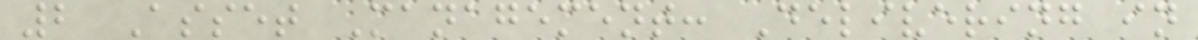2 Asset Management: Delivering in
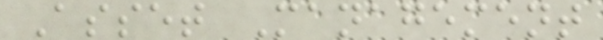Asset Management
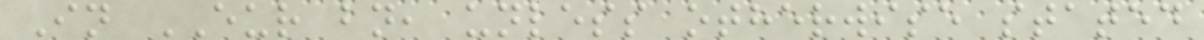In EUR bn, unless otherwise stated
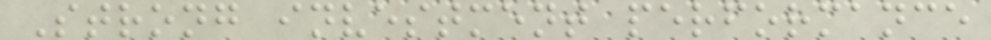Strong investment performance
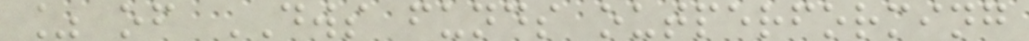% of DWS funds outperforming
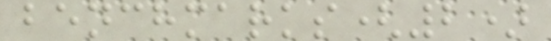benchmarks(2)
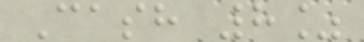Cash 8%
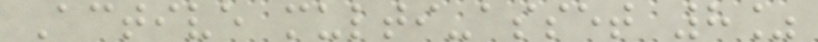Active multi-asset 8%
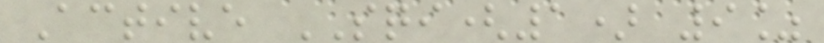Active SQI(1) 9%
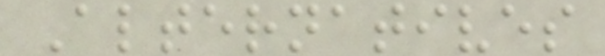Alternatives
